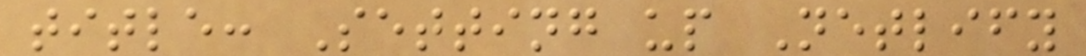title: Setting up Netlify
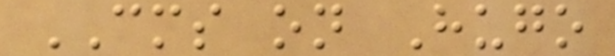CMS on Hugo
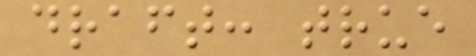draft: true
